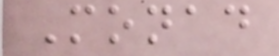Monad
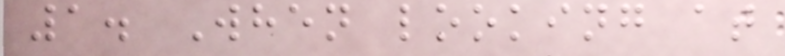1. When looking at
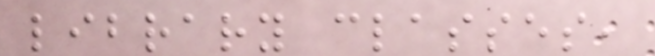library classes,
